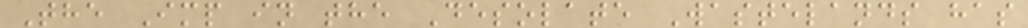The Imp in the Desolate Wastelands has
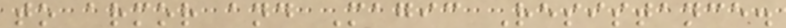to armor and Magic Resistance.
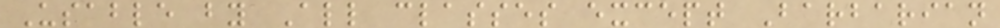Usable by All classes except Barbarian
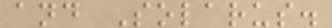and Solarus.
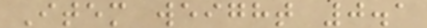Item weight 0.1
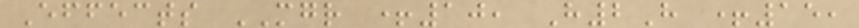Effects MGR +10, H2H +15,
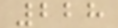228
